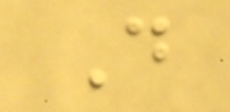Do
